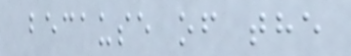because of the
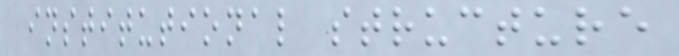institutional structure
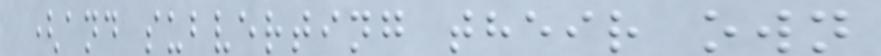(and subverting their own
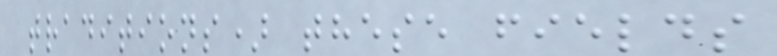traditions) these fields
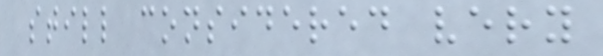still considered very
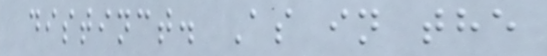distinct. As in the
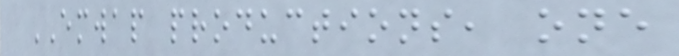EMWAP productions, one
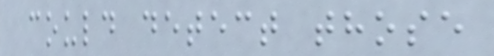could detect those
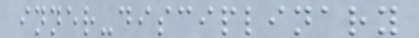inner-disciplinary
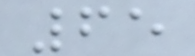65
